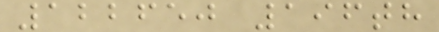122650 196th
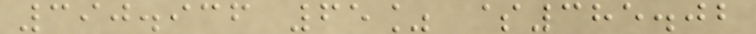390.936 65% $385.02
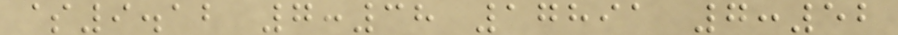$9.12 7:38 17891 7:52
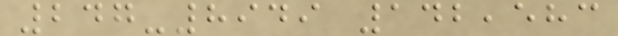247-8949 142,583
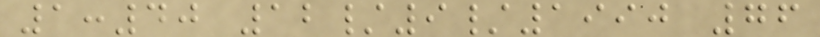1:40 12/9/1990 76
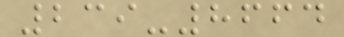239-8664
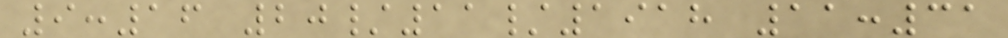9:16 20/11/1918 11:31
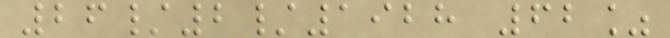26/2/1928 62%
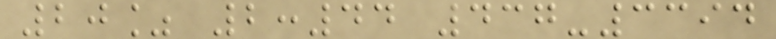20% 2:44 437-3394
